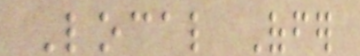Local Offer
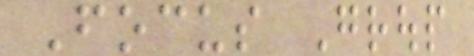Focus Group
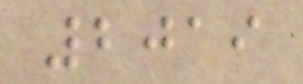2019
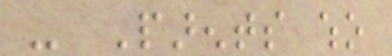- Parents who
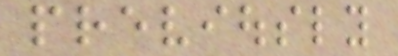previously
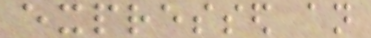expressed an
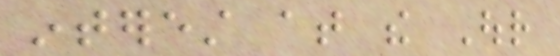interest at the Our
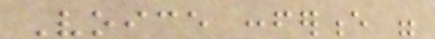Voice conference were
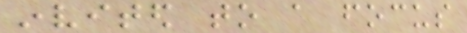invited to a focus
